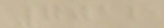7012
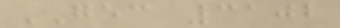GEC 3102
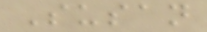Susan
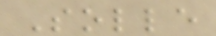Solle
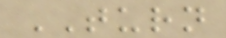TURN
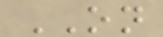ON
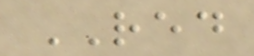RED
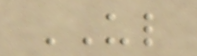UL
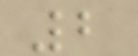2
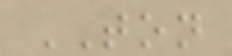TON
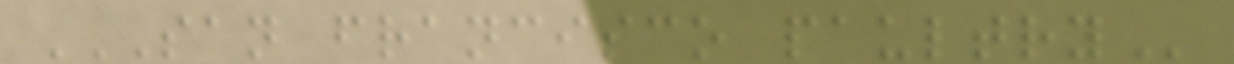SAN FRANCISCO PAULTRY
